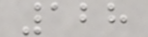128
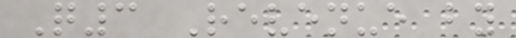Q3 Revenue by
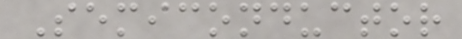Semiconductor
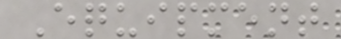Equipment
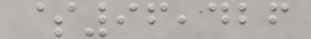$96,426
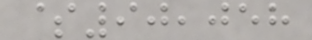$90,058
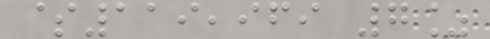$119,969 7%
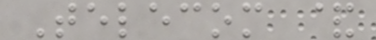Telecom &
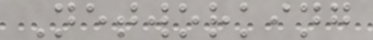Networking
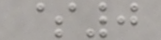$0
